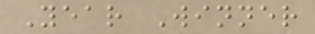Year Winner
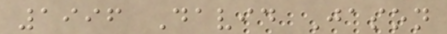1996 David Jason
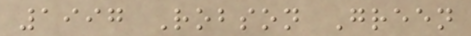1997 Robson Green
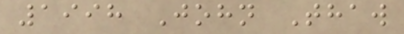1998 John Thaw
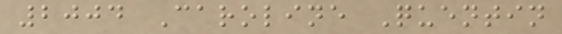2004 Caroline Quentin
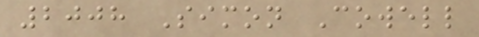2008 Simon Cowell
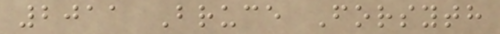2011 Bruce Forsyth
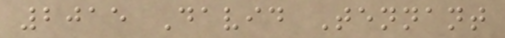2015 David Tennant
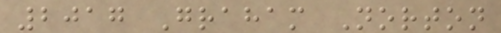2017 Graham Norton
